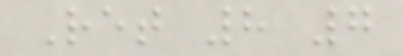Ret 8 7
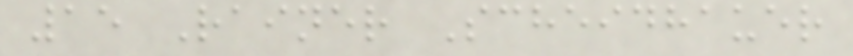15 Rainer Scheidhauer
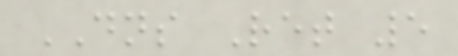DNS Ret 5
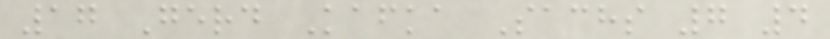17 Gerd Kafka Sachs 7 4
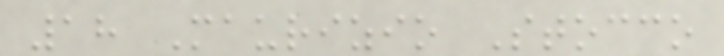18 Maurizio Stocco
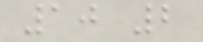10 2
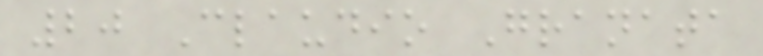20 Claudio Granata
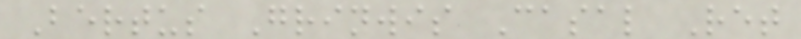Bertus Grinwis Casal Ret
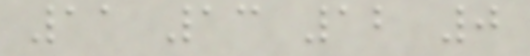11 13 12 0
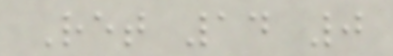Ret 14 0
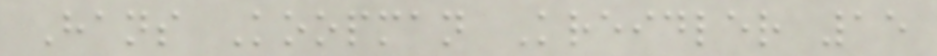Hans Koopman Kreidler 15
